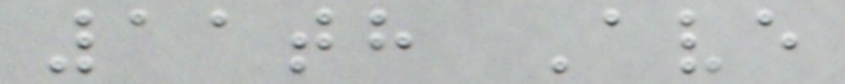11th Ave
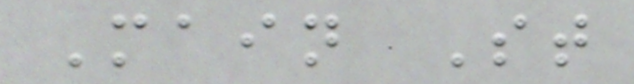Main St
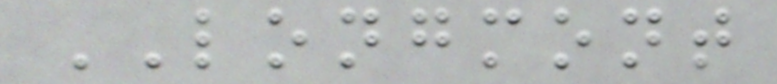LONGMONT
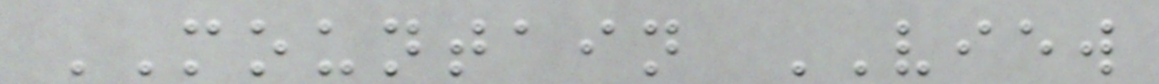MOUNTAIN VIEW
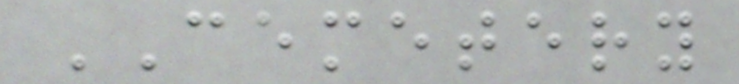CEMETERY
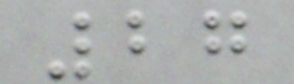27
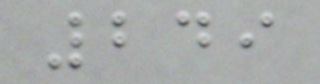249
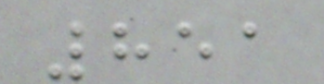851
